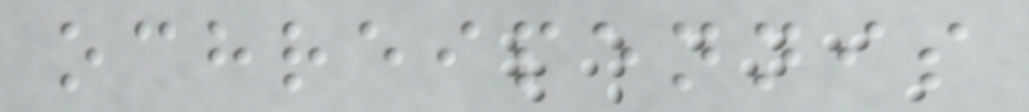ochreipennis
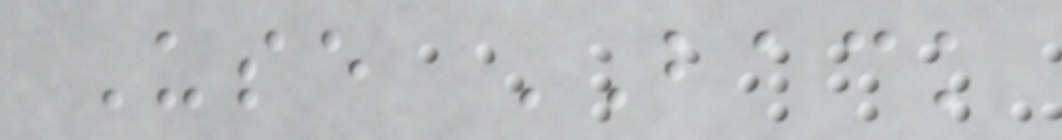Use BACK
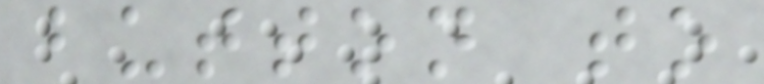button to
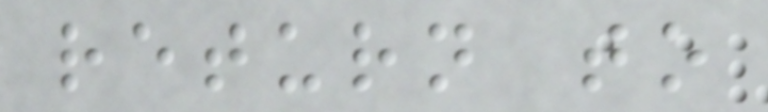return to
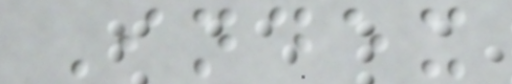Index
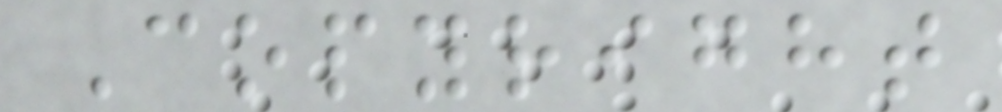Copyright
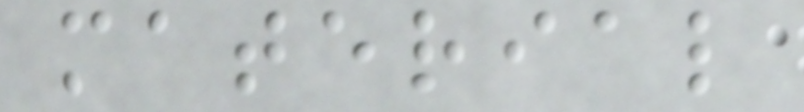material
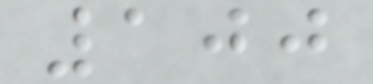100
